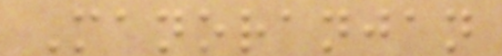Manoranjan
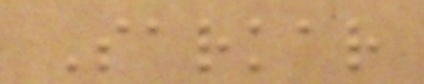Sarkar
